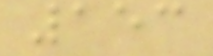153
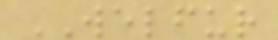WELFUR
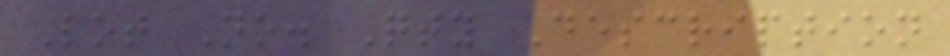Lot No. Qty Description
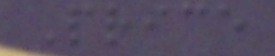Price
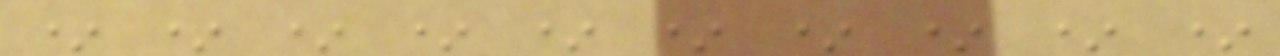* * * * * * * * * *
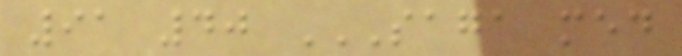91 40 SAGA MED
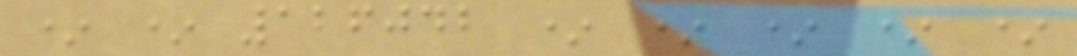* * 126042 * * * * *
